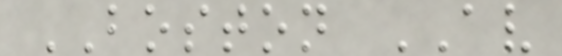BOSTON AV
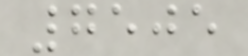7505
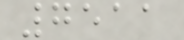7511
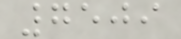7509
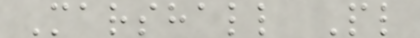Marshall Pl
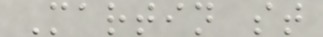Martin st
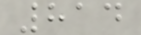814
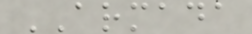ARMADA
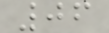06
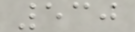530
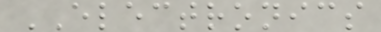ELECTRONICS
